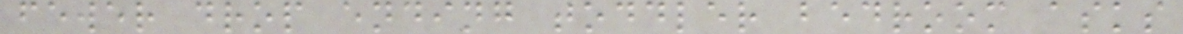fewer drop ending toddler bedroom asks
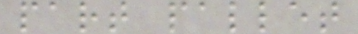part pallet
